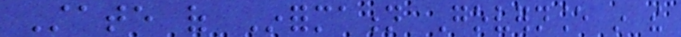State of Information Governance in the
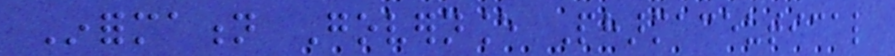Information Governance Pharmaceutical
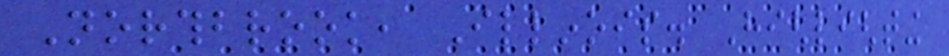Northbrook, Illinois. Highlighting
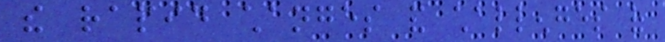the rapid changes and challenges of
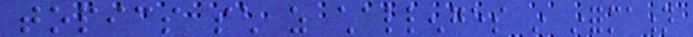topics such as challenges in information
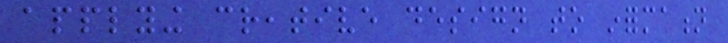applying creative design to information
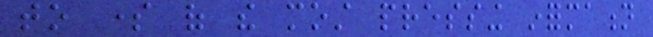to some of the most pressing information
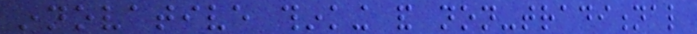innovative thinking and non-traditional
